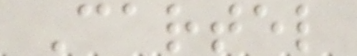Cartel
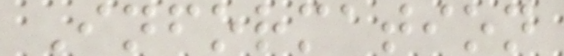Information
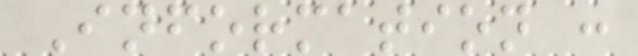Information :
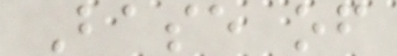Base of
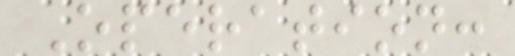Operation:
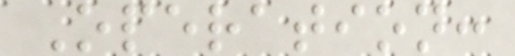Operation:
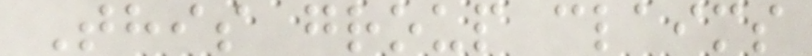This group claims
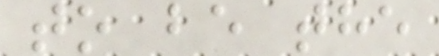to be the
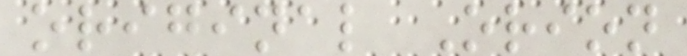original Orion
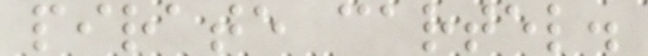pirate cartel.
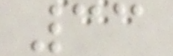33
